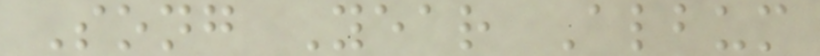Song Year Album
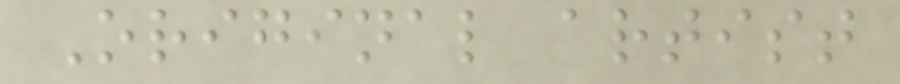Original artist
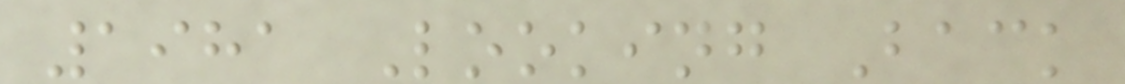1981 Looking Back
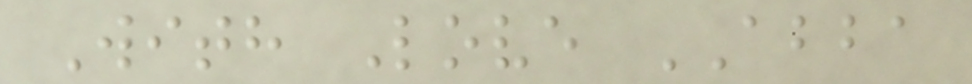With Love ABBA
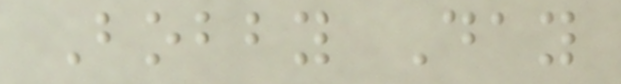Bobby Day
